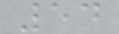54
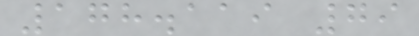178.119 79
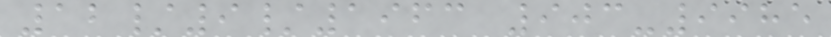12/9/1963 903-9985
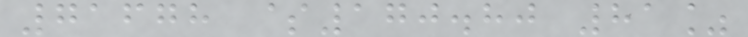71678 $170.80 81%
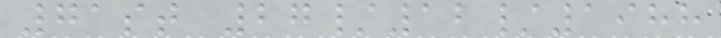71st 27/12/1988
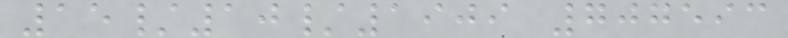15/10/1909 707593
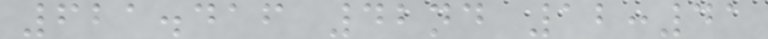621.416 42nd 12:41
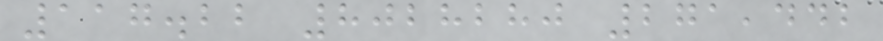117.22 8028280 271,442
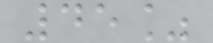45%
